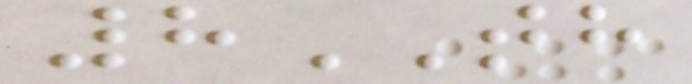8TH
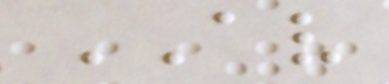AV
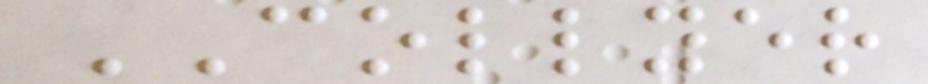COLLYER
